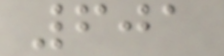601
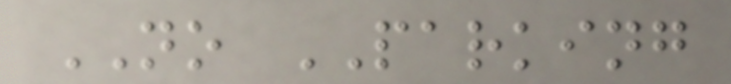NO PARKING
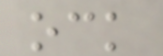ock
